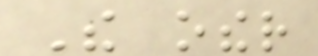The other
